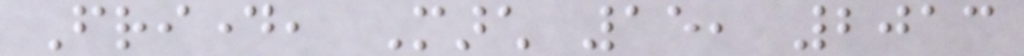Friday, March 15, 2013
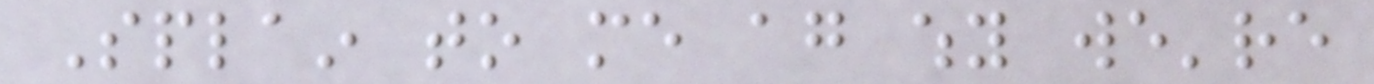Splain to me again why we're
